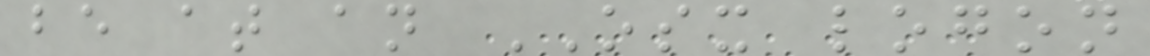be at an OSX logon
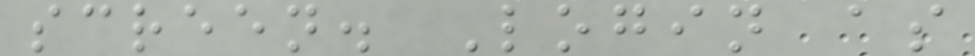screen. Login as
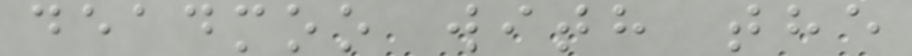deadmoo with the
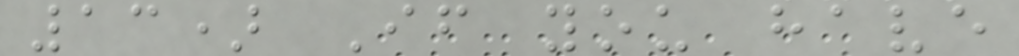13) If you have
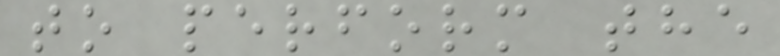to perform the
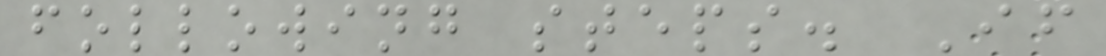following steps. If
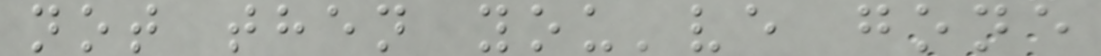not then you've gone
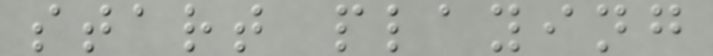start playing
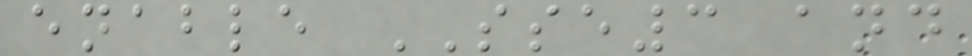enable SSE3 and
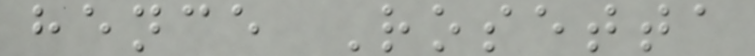hence Rosetta
